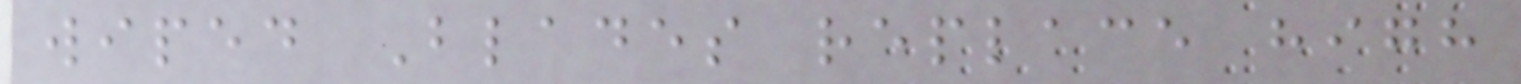wiped Blades replace high
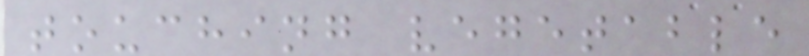touching vegetable
